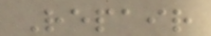Repair
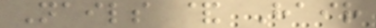Nails & Hair
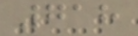718
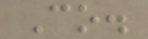Co.
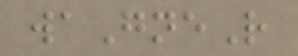waGneR
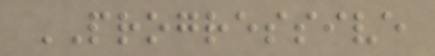PROGRESSIVE
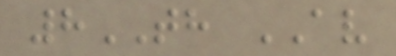8TH AV
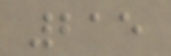215
